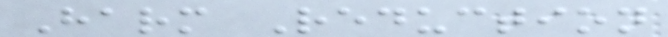Harm Reduction
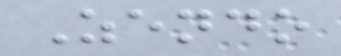Zendo
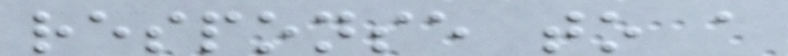response to a
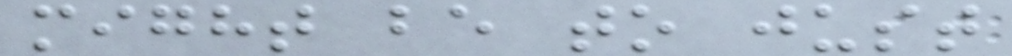might be to just
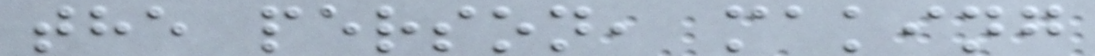the person, making
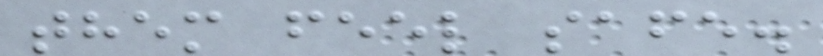them feel safe.
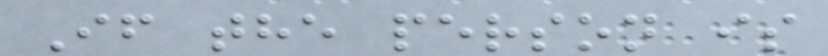If the person is
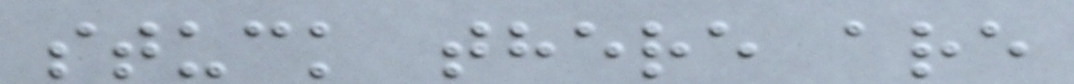stuck there are
